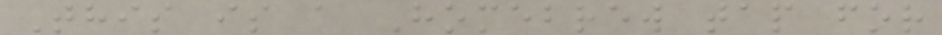This is a Homebrew tap for
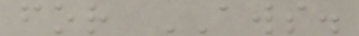for AWS.
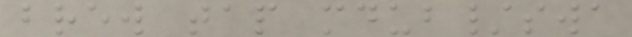brew tap mdub/swa
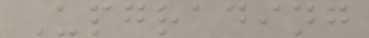Upgrading
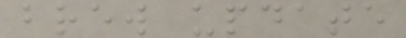brew update
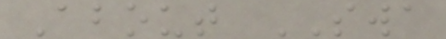About SWA
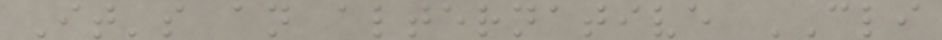It's an alternative CLI
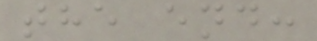the end:
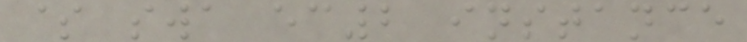$ swa ec2 instance
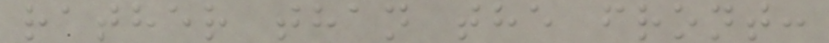rather than the front:
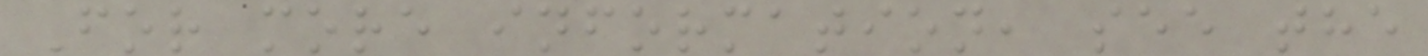For more information, see the
